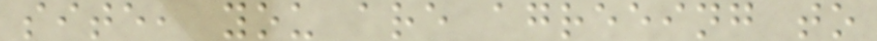site, you are agreeing to
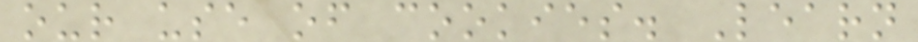our use of cookies. Learn
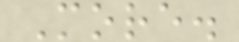More.
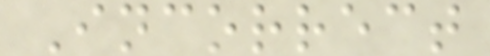Incorrect
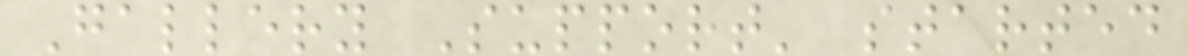Gallery Support' started
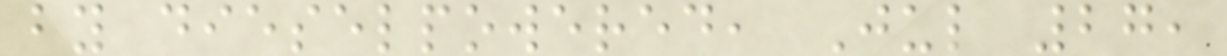by dieselpowered, Jul 27,
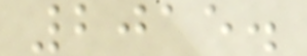2015.
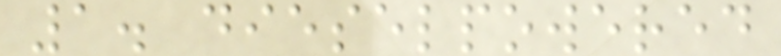1. dieselpowered
